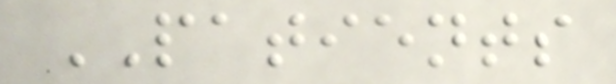PATIENTS
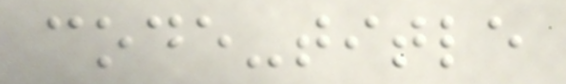code-title
